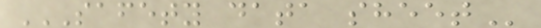SAFETY DATA SHEET
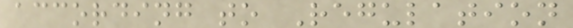according to Regulation
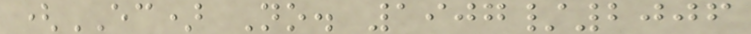(EC) No. 1907/2006
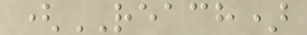(REACH)
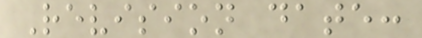Revision date:
